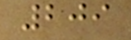209
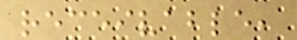receivable,
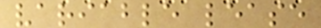variable lease
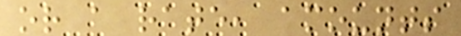or a rate, amounts
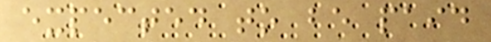expected to be paid
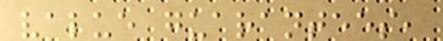value guarantees,
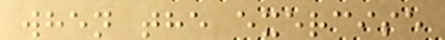when the exercise
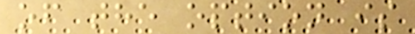of the option is
